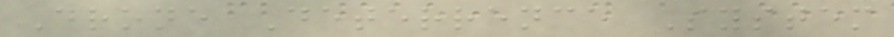Drone Deterrence System
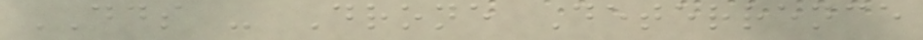DDS - Drone Deterrence
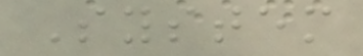System
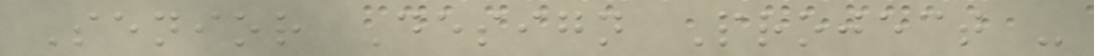Senior Design Project -
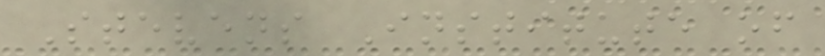Stevens Institute of
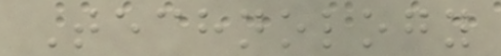Technology
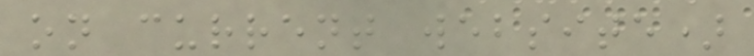on current website)
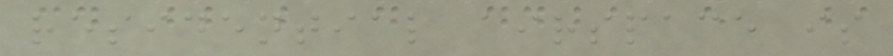residential airspace is
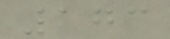173
